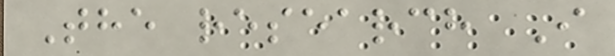The research I
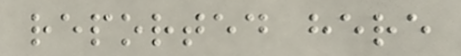reported here
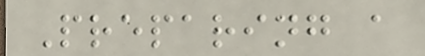Preparing a
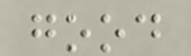good
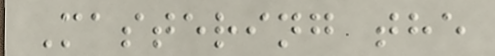Mastering the
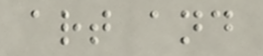art and
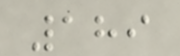189
